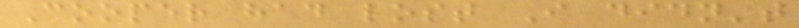Cooper had lost I didn't
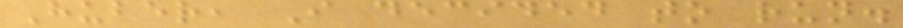Huber, I decided to run.
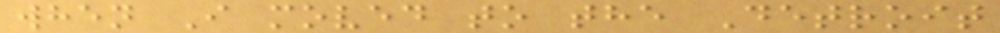when I moved to the Detroit
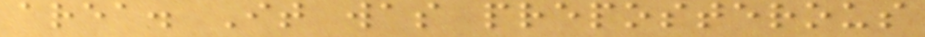area. It was preposterous
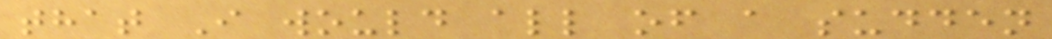that I would all of a sudden
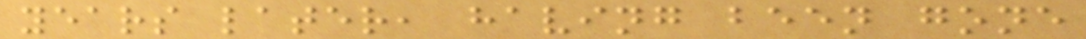years later, having been gone
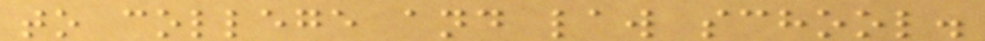to college and law school.
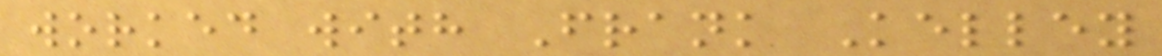worked with Frank Kelley
